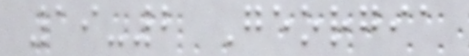19-2 Georgia
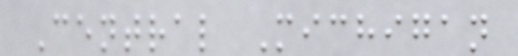Central Michigan
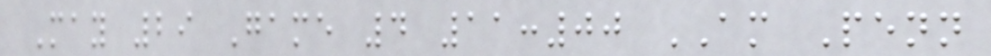May 29 Game 4 11:00 AM Penn
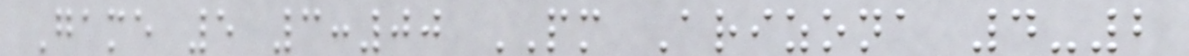Game 5 3:00 PM Arizona 4-2
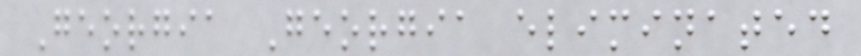Georgia Georgia eliminated
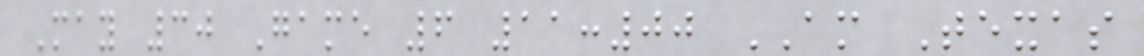May 30 Game 6 11:00 AM Texas
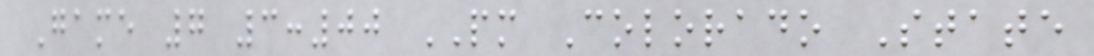Game 7 3:00 PM Colorado State
